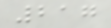217
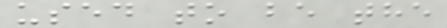used to be the
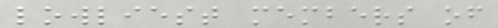lowliest members of
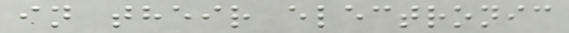in their electronic
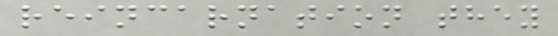reincarnation they
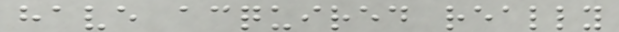have acquired really
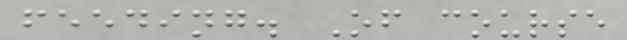feeding. Of course
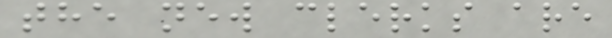the new clerks are
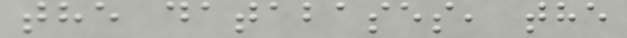the databases, the
